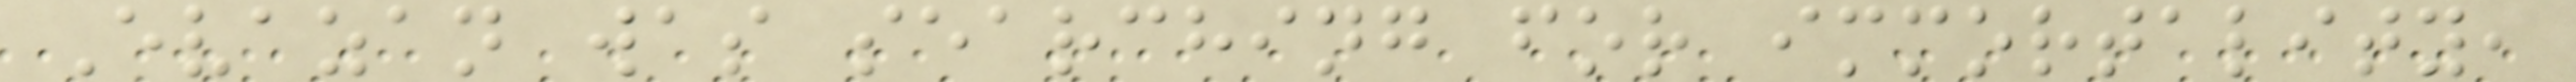Evazan was searching for immortality,
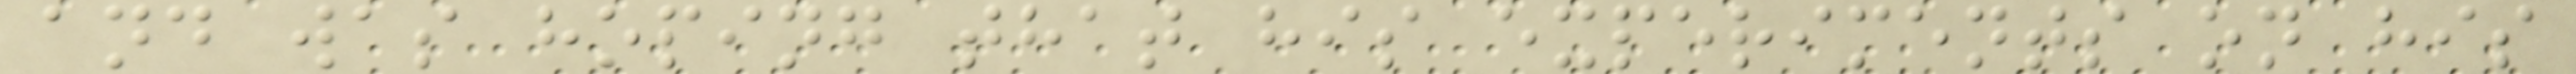and was hoping that his experiments on his
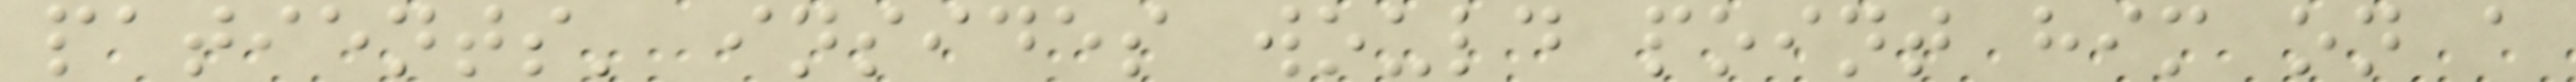patients' insides would point him on a
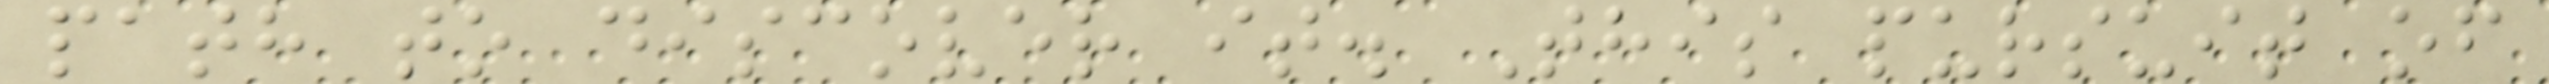path to discover it. This pursuit of
